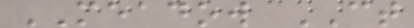MEADOW CT
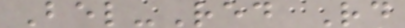Bel-Red Rd
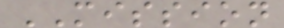MISSION
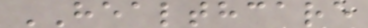HEALTHCARE
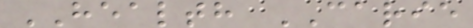HEALTH CARIE
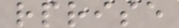rprise
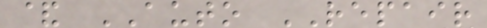& AUTO REPAIR
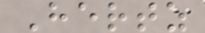Hertz
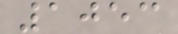1053
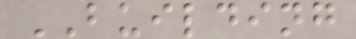BUILDING
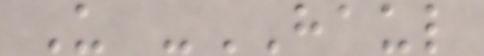U -HAUL
